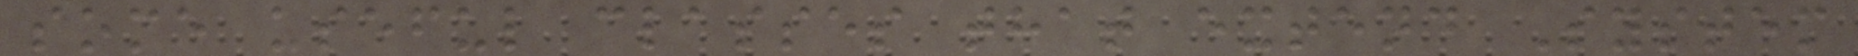some useful classes that extend System
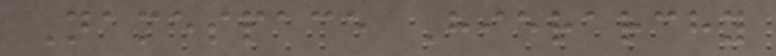Namespace Hierarchy
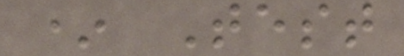* Test
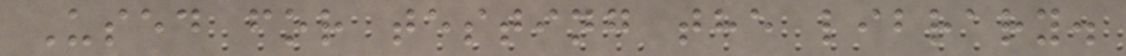Used for testing the library.
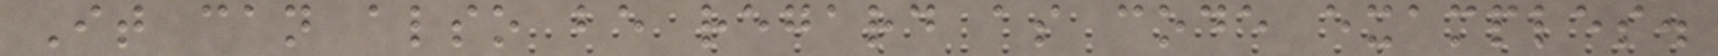It can also be regard as code examples.
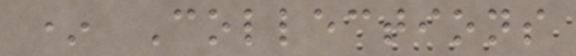* Collections
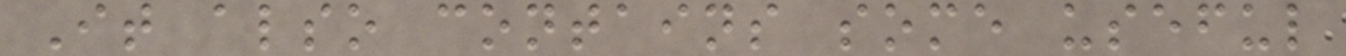It also contains some useful
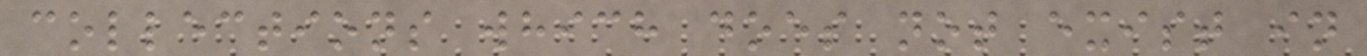collections which does not exist in
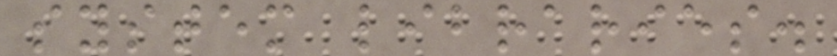system libraries.
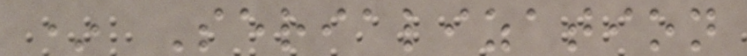* Serialization
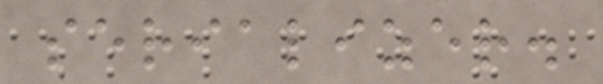serializer.
